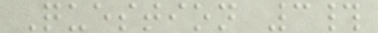Question 3#
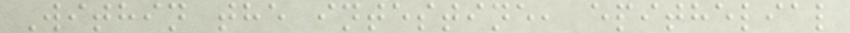Within the intestine, epithelial
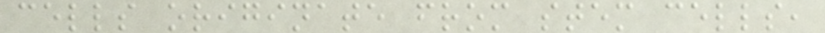cells originate from stem cells,
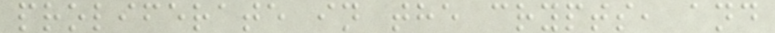proliferate in the crypts, and
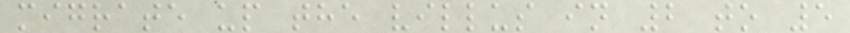migrate up the villus in 2 to 5
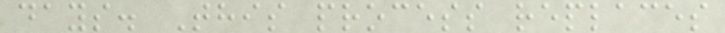days. This process replaces
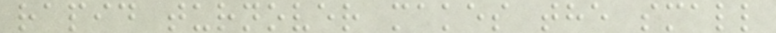rapid turnover makes the small
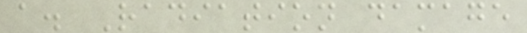a. Radiation damage
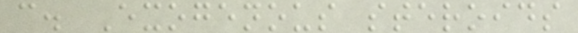c. Exogenous steroids
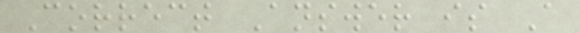Correct Answer is A
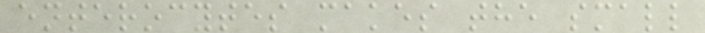enterocytes makes the small
